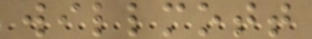willmott
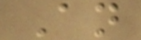An
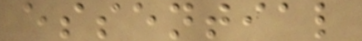essential
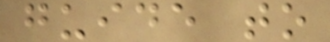guide to
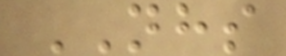NHS
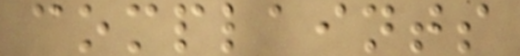complaints
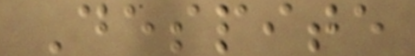Despite
